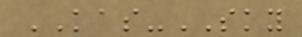KAS-SKY
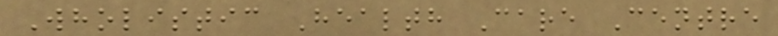Wholistic Health Care Centre
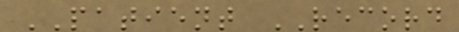PATIENT RECORD
